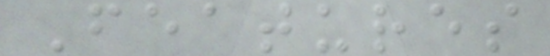Features
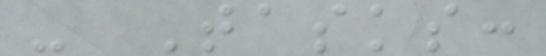- Tasks:
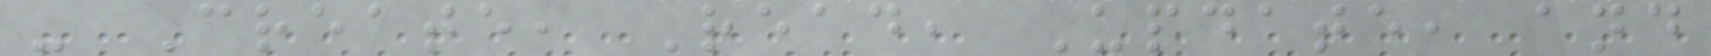- Create, Read, Update, and
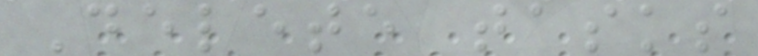Delete tasks
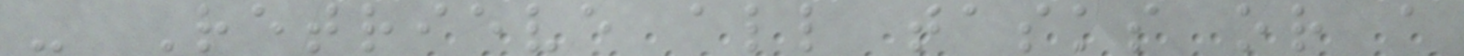- Retrieve all tasks or a
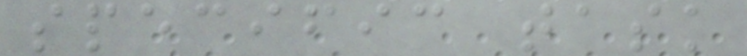specific task
